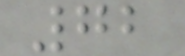72
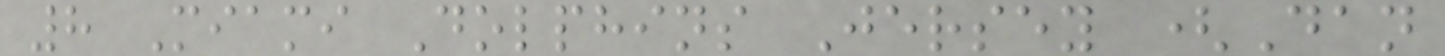8 Miami Dolphins Jersey (Dan
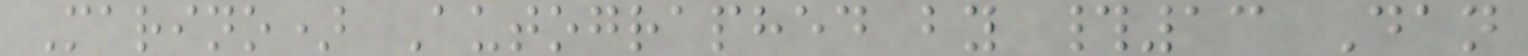Marino) Autographed by #13 Dan
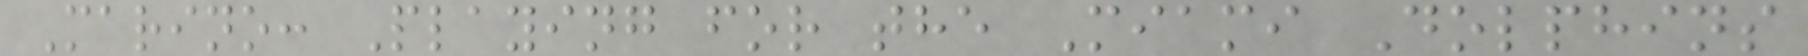Marino: Playing for the Miami Dolphins
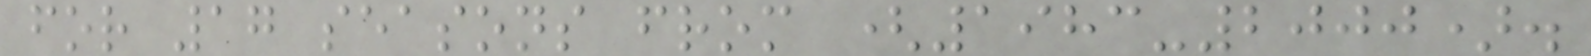for 17 seasons from (1983-2000).
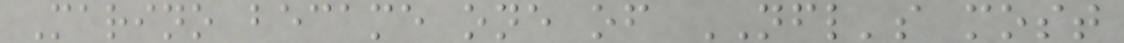Marino became one of NFL's most
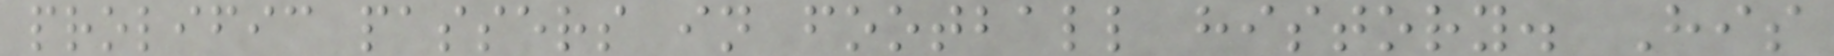prolific passers in football history. His
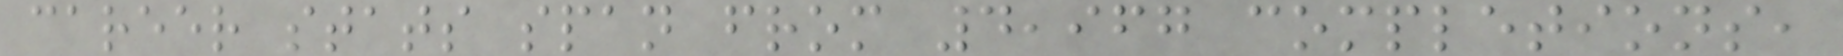career stats span from 4,967 completions,
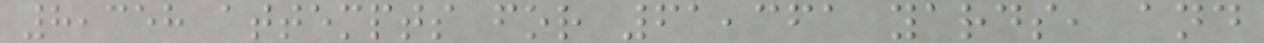8,358 attempts for 61,361 yards, and
